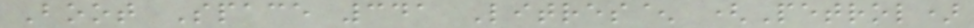Boot Space 341 Litres^ (Petrol)
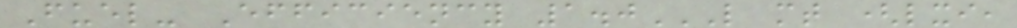Fuel- Efficiency 1.0L MT (LXI,
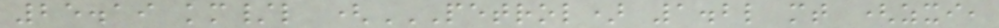25.19 km/l (PETROL) 1.2L MT (ZXI,
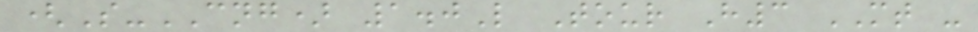(S-CNG) 1.0L Tour H3 MT -
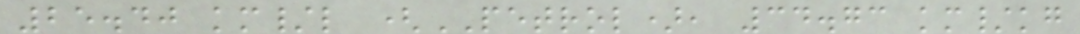25.40 km/l (PETROL), 34.73 km/kg
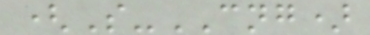(S-CNG)
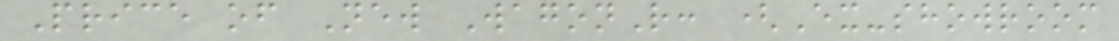Price of New WagonR: (Ex-showroom
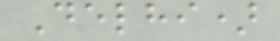Delhi)
